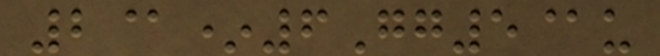2@*6Gg5@u
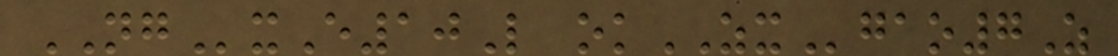NGxE10L okZXgao7Z
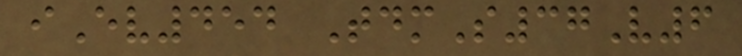iEv454 TdmS37V6
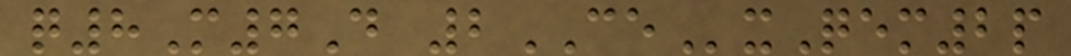q8M7D 2CExQem2p
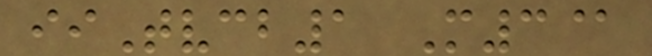iiTvcb1 M3@
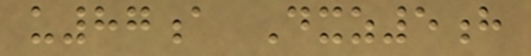u87a Dxz5h
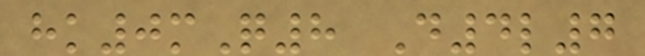hk0mQ8 D4l7
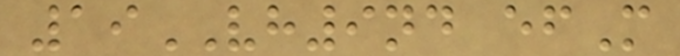19VH9nd efM
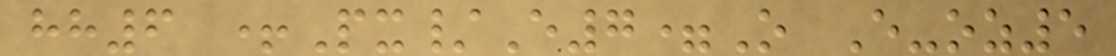hh6 +Px/E7=O E-oz5
